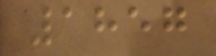1857
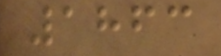1863
